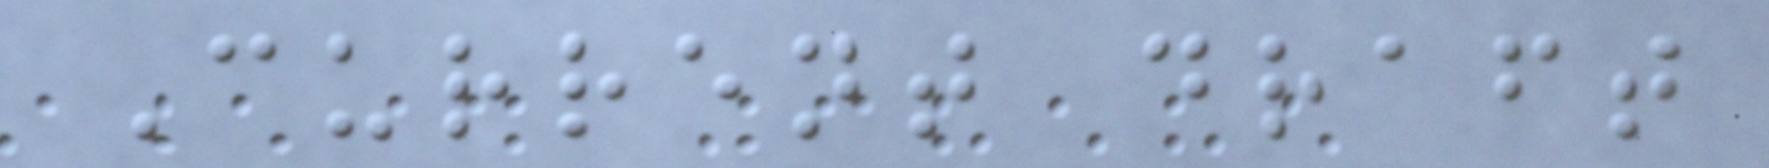Current draft
